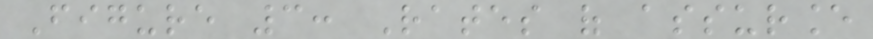Figure 3: Rates of assurance
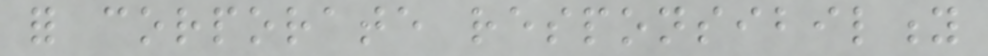for corporate responsibility
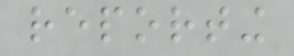reporting
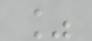%
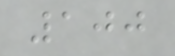100
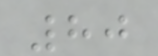80
